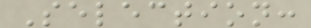Selection:
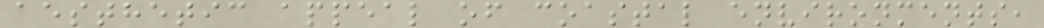aesthetic appeal of coastal environments,
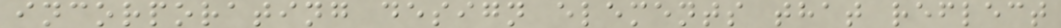incorporating design elements that reflect
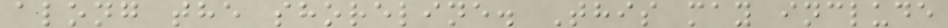along the shoreline. This may include
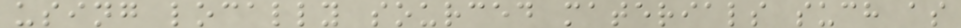using locally sourced materials such as
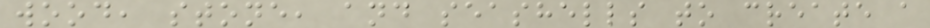wood, stone, and seashells to create a
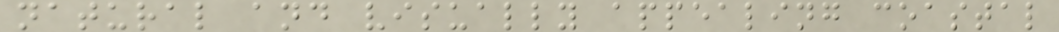natural and visually appealing coastal
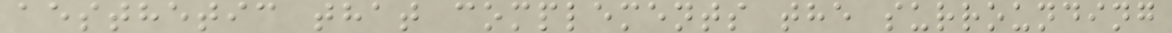aesthetic that complements the surrounding
